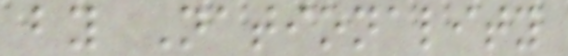by Nationality
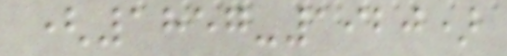(1857-1920)
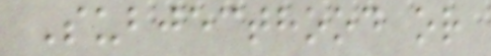Subjecthood or
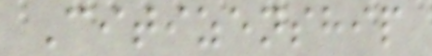Citizenship
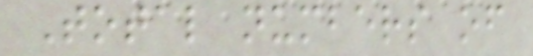Total numbers of
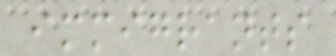immigrants
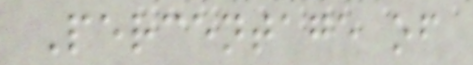Percentage of
